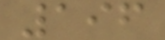196
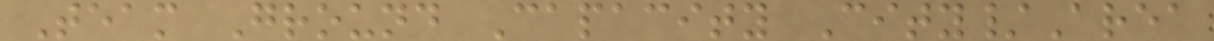Team Ground Capacity City/Area
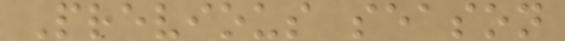Previous season
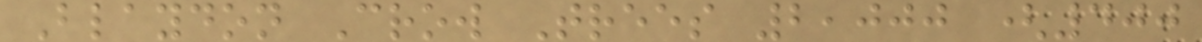Blaydon Crow Trees 2,000 (400
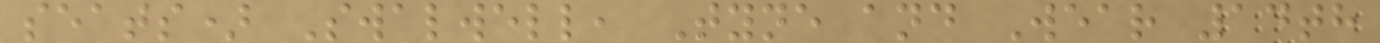seats) Swalwell, Tyne and Wear 14th
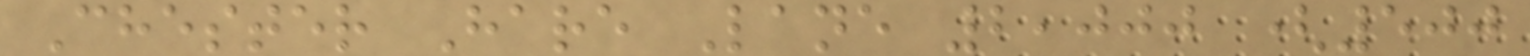Chester Hare Lane 2,000 (500
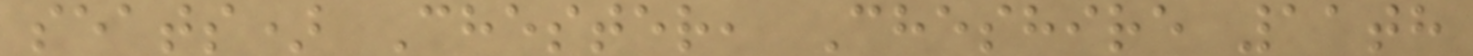seats) Chester, Cheshire 11th
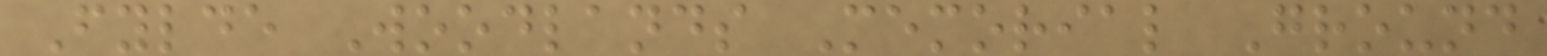Fylde Woodlands Memorial Ground
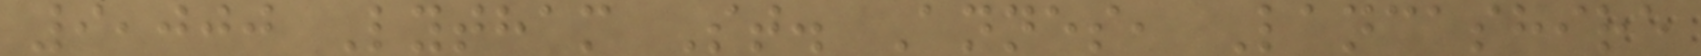9,000 Lytham St. Annes, Lancashire
